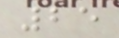25
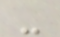-
